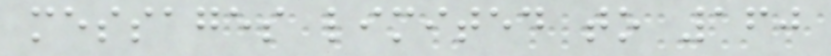messages limited to 160
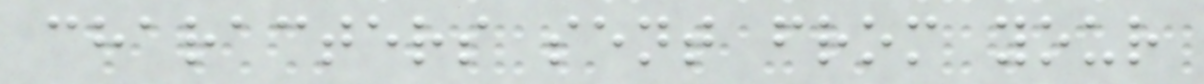characters sent from your
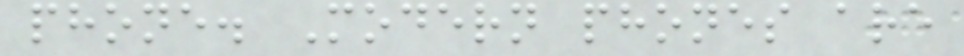phone. Modern phones are
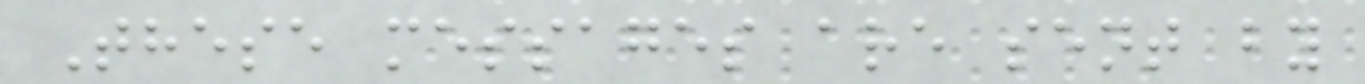These messages are sent by
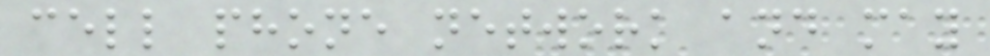cell phone network and may
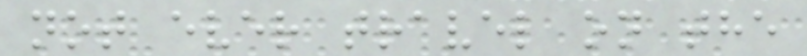not ever travel on the
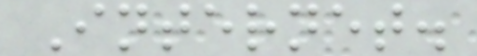Internet.
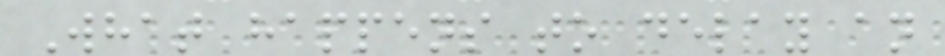What happens to delay an
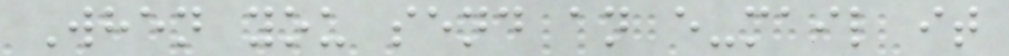When you send an e-mail it
